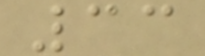33
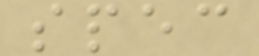spec
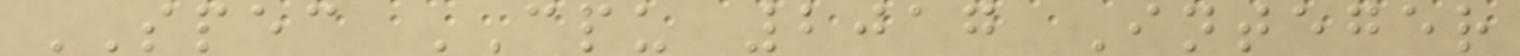SPEC CPU 2017 Integer
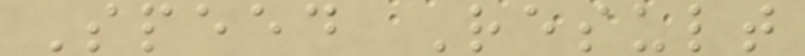Speed Result
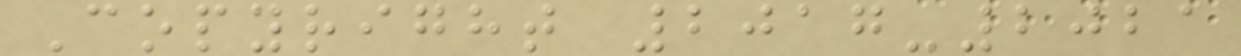Copyright 2017-2021
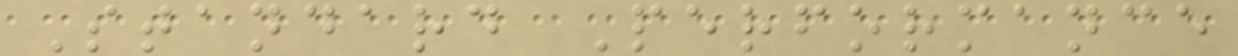Standard Performance
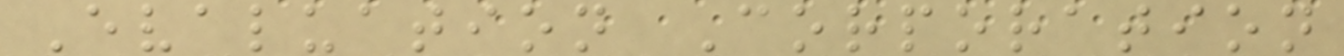Evaluation Corporation
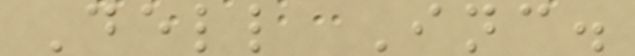Dell Inc.
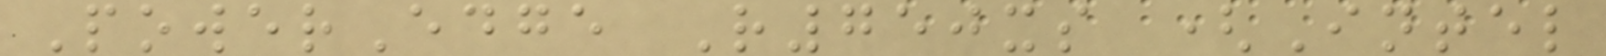PowerEdge R750xs (Intel
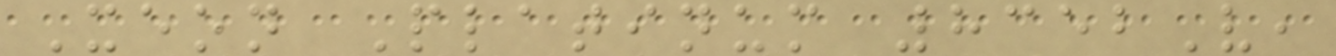Xeon Platinum 8352V,
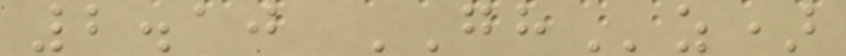2.10 GHz)
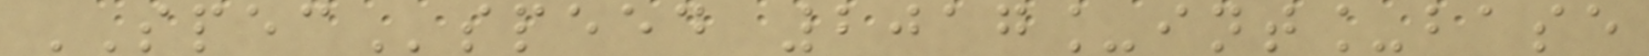SPECspeed 2017_int_base
